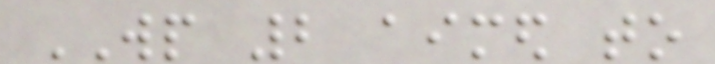WP 2 aimed to
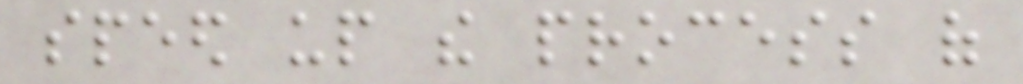speed up the process of
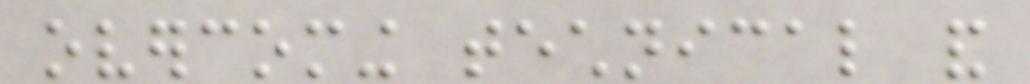overcoming technical and
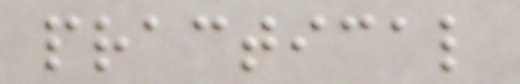practical
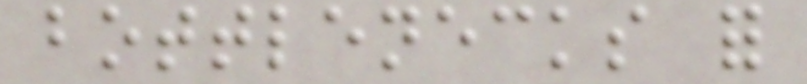bottlenecks for
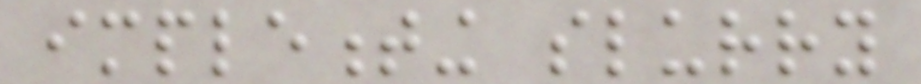implementing slurry
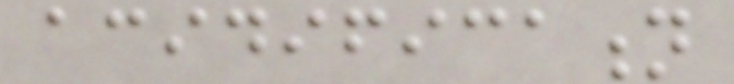acidification
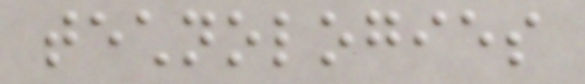technologies
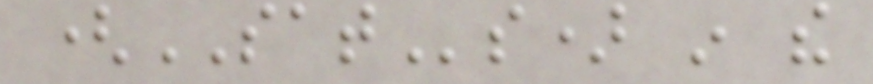(SATs) in the
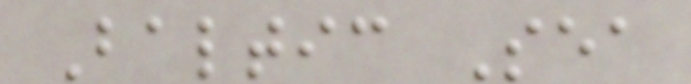Baltic Sea
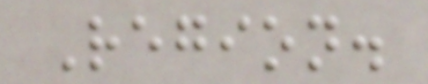Region.
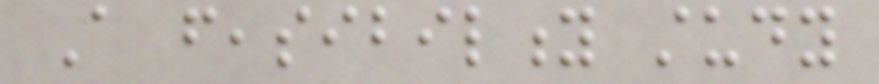A feasibility study
